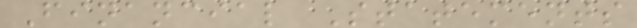Financial Statements
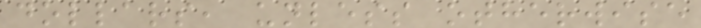dollars, unless otherwise
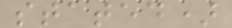stated)
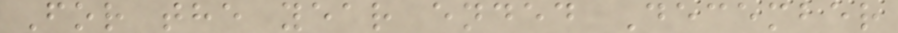For the year ended December
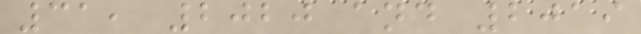31, 2020 and 2019
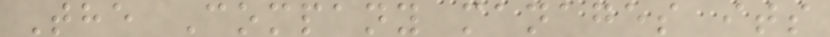The Company manages its
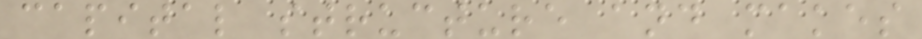capital structure and makes
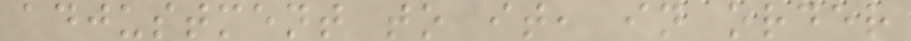adjustment to it, in order
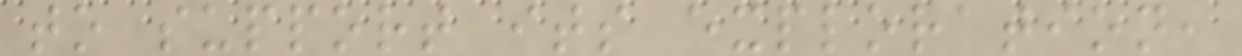to support its exploration,
